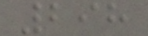298
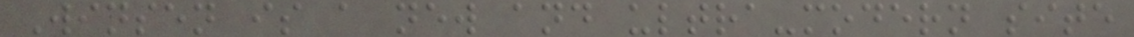Winsen is a new and ultra-modern site
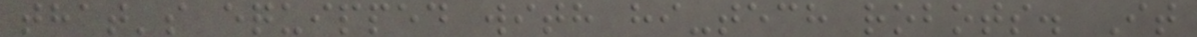that's equipped with hi-tech robots. It
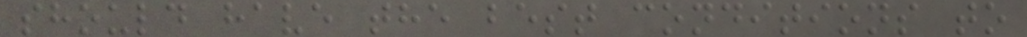should have the best conditions to
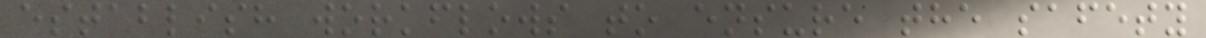establish workflows to ensure the safety
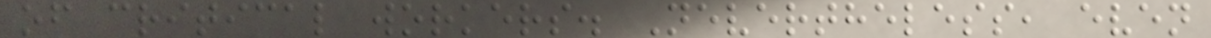of critical workers. Nevertheless, even
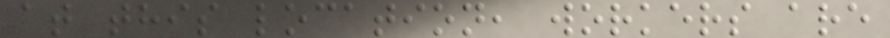at this location, workers are
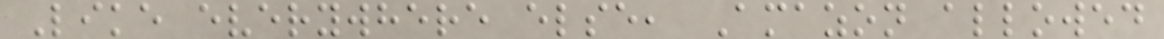Like everywhere else, Amazon allowed
